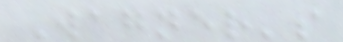Wagner's
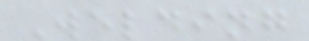Welding
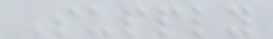Supply
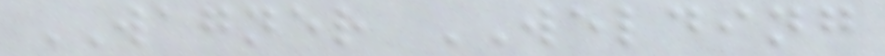WAGNER WELDING
